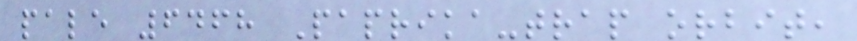pale 6468 Paprika-trap orbit,
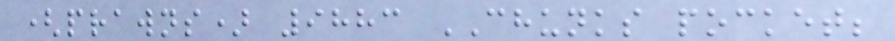(prawns) 9883 CHUNKS pocket;
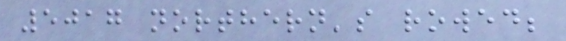5017 northern's rowed;
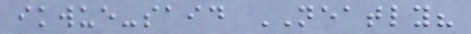ikwue-said NEATLY?
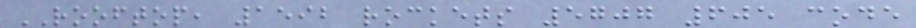ROOFTOP, 1592 rockets 5707 605 code
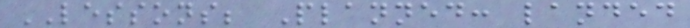LESSONS; Planned: landed
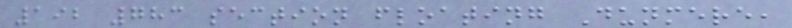192 783 section floating Dunmere,
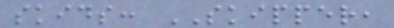skids: SKIPPER,
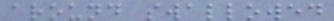around swallowed
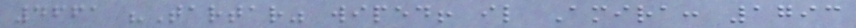4661 "Tartar" wiped! il Amira: 1793
